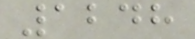1248
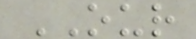OUR
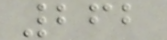262
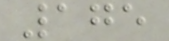175
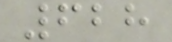628
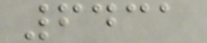6431
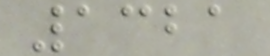1321
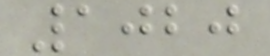1020
